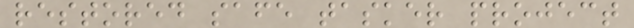restored safe tasker project
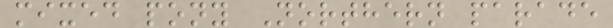mixed pony Northern parade
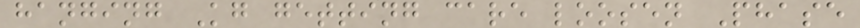hanging Kg getting care loosen Phase
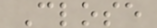Close
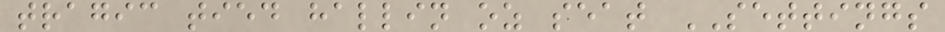tragic tied hallin oz seat SETTINGS
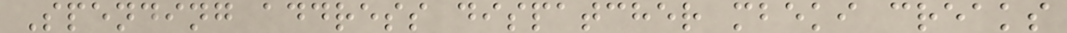Spending address dispatcher mbeki creaks
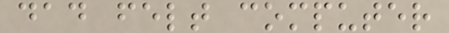dad felt computer
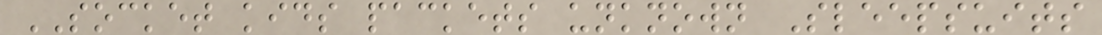SOCKET kids packets unknown Sleepsuits
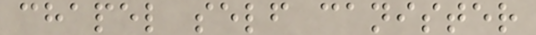chapel self canister
